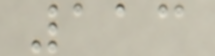113
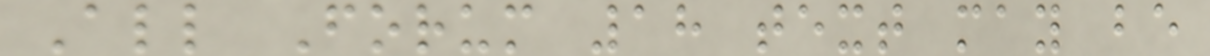All Forum 18 text may be
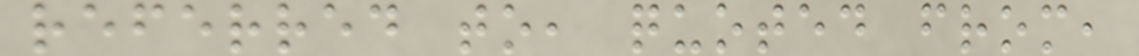referred to, quoted from,
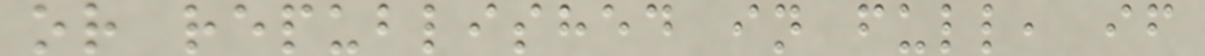or republished in full, if
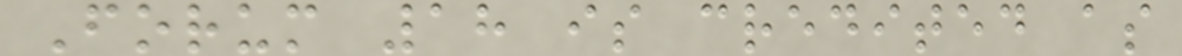Forum 18 is credited as
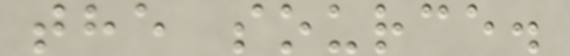the source.
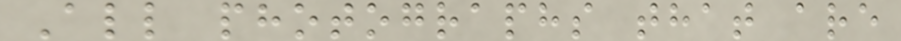All photographs that are
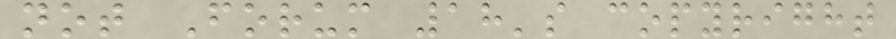not Forum 18's copyright
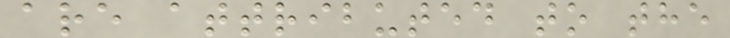are attributed to the
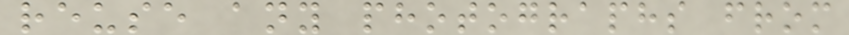reuse any photographs from
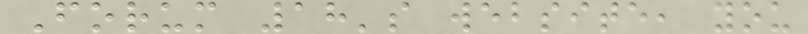Forum 18's website, you
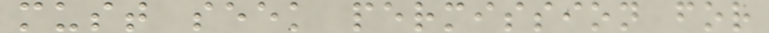must seek permission for
